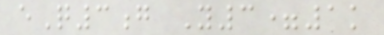eQ3g Y3=1k
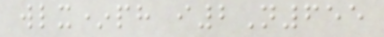wlx*ph i2N655
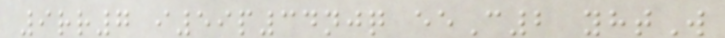9rr7 i59p34njq eeC2 yhtW
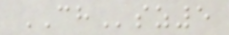CHsz5
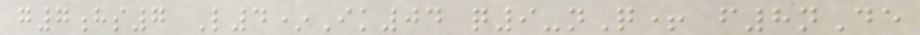g7hs7 L4*Ik04 q9-nQ+ f8nDe
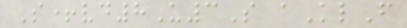S+vd8U3S aKlF
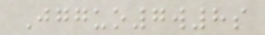Jgguo7w8s
